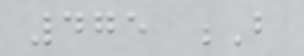475 B
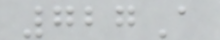727A
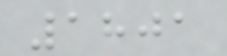1801
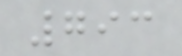793
